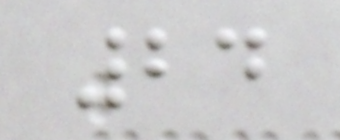24
